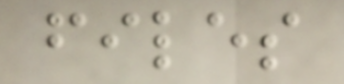files
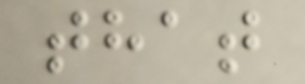that
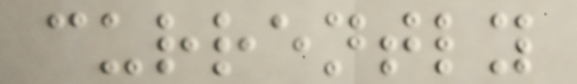currently
